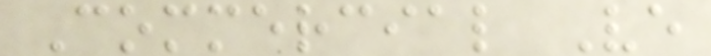Commercial Ve
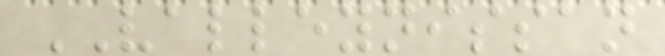VALLEYNISSAN
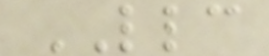LLC
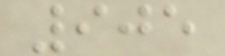905
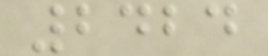2424
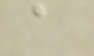a
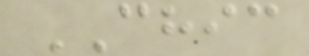CHIC
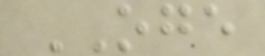OGE
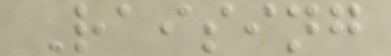Raising
